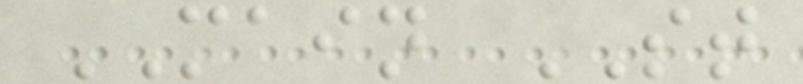MAIN ST
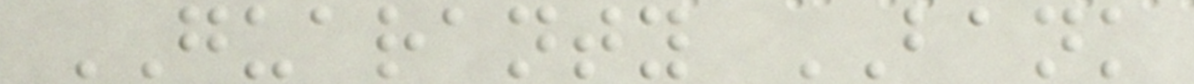GUARANTY BANK
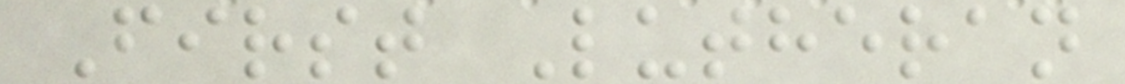First Lutheran
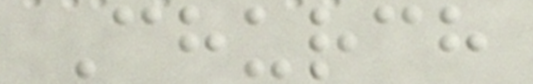Church
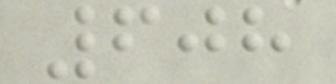608
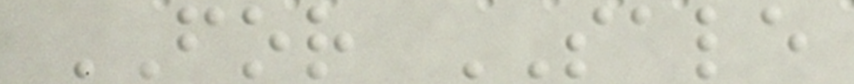FOR SALE
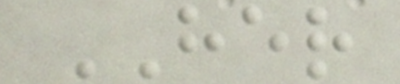HER
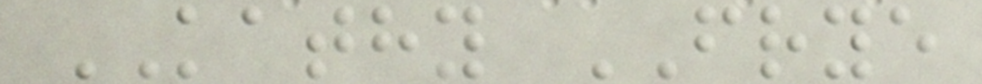KATHY FRYE
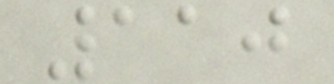110
